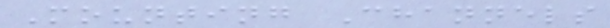Mounting Channels
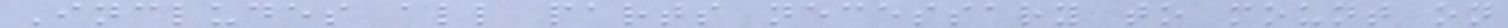Includes all parts necessary to mount on
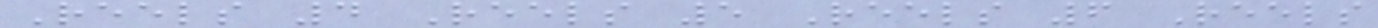Reels 4 Reels 5 Reels 6 Reels
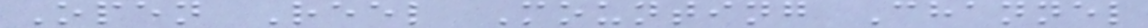Open Reel Mounting Channel
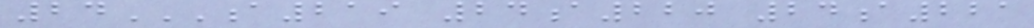24A219 24A220 24A221
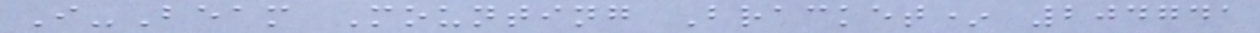I-Beam Mounting Bracket* 204741
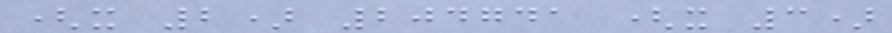(x 2) 204741 (x 3)
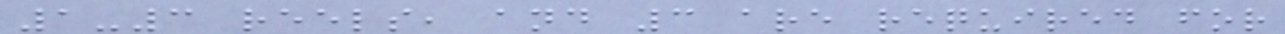1-3 reels, and 3 are required for
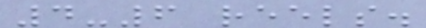4-6 reels.
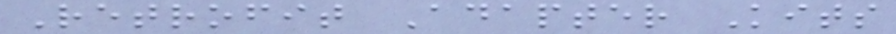Retrofit Adapter Kits
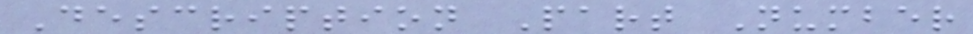Description Part Number
